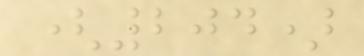(204)
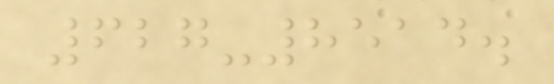627-8514.
